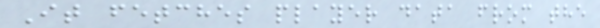It fetches player data from the
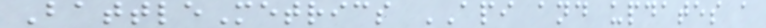BattleMetrics API and updates a
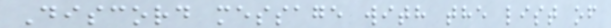Discord message with the list of
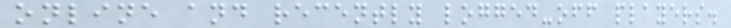online and recently logged-off players.
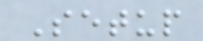Setup
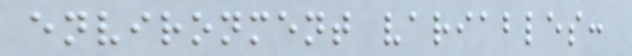environment variables:
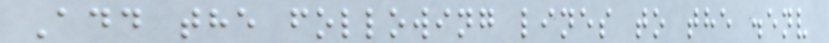Add the following lines to the .env
